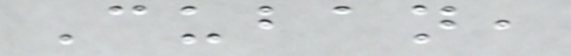Cuban,
